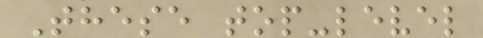These top-level
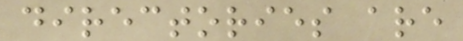directories are
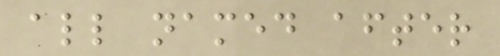all named after
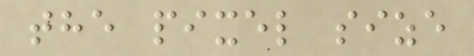the pixel size
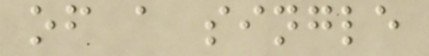of a single
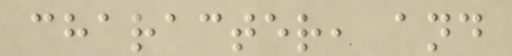character, and
